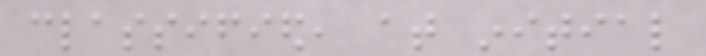classified, at initial
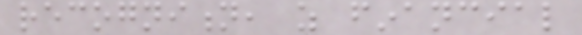recognition, as financial
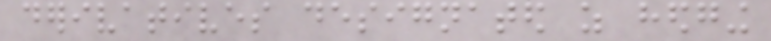derivatives designated as hedging
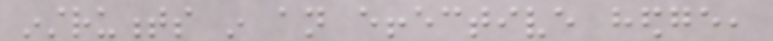instruments in an effective hedge,
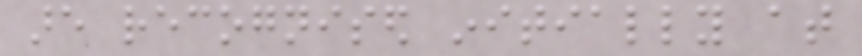are recognised initially at
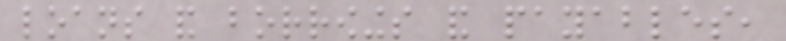loans and borrowings and payables,
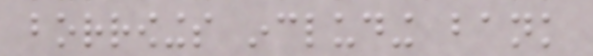borrowings including bank
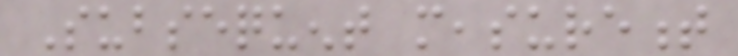Subsequent measurement
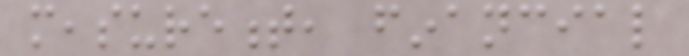measurement, financial
